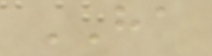HA
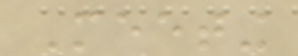Meeting
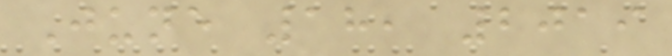June 18, 2019
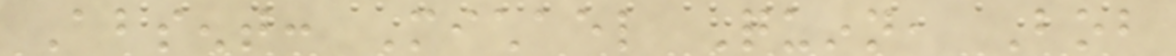Absent: Michael Quinn, Bob
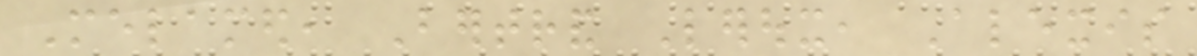Melamed, Bertrand Leroux, Alexis
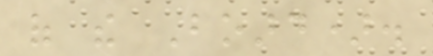of the Board).
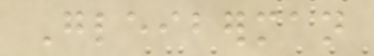Gleiberman
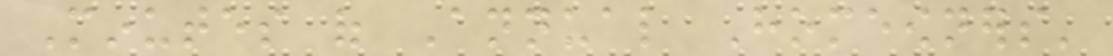Minutes of Annual Homeowners'
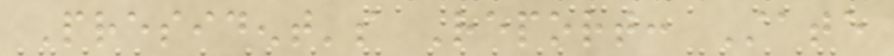President's Report: State
